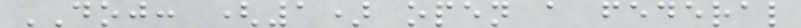DOJ: (1) open a federal
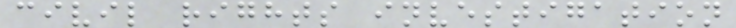civil rights investigation
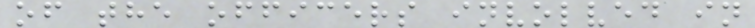of the officers involved in
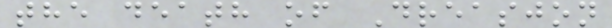the death of Dreasjon
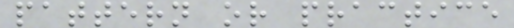pattern or practice
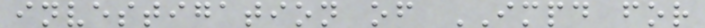investigation of IMPD for
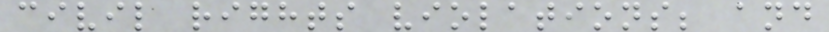civil rights violations; and
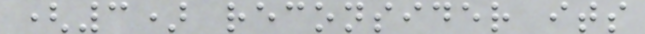(3) reconsider its
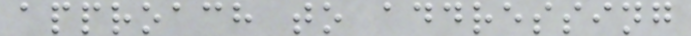approach to addressing
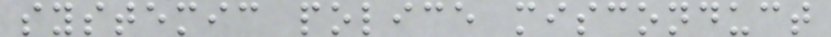systemic police misconduct
